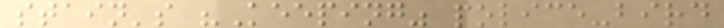stain's "Keeping" police-bird
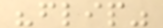"flip"
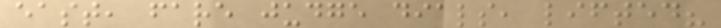east, fare judge dials, lifted?
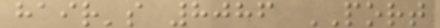hair's 8086 PORT
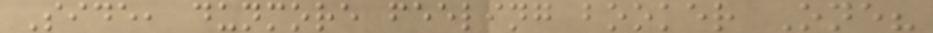Side, dunmore feeling booker One?
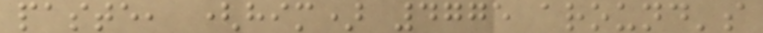paste, (him) 4775 around's
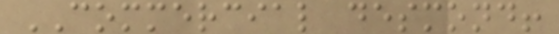COMMERCIAL desmond!
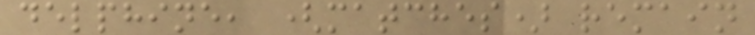delphine, (matches) remain
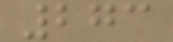273
